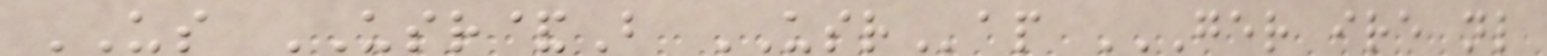US USR&B USRap GER IRE NL
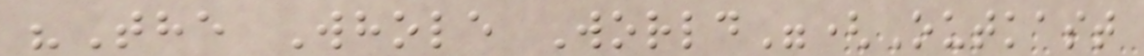"The Whole World"(Outkast
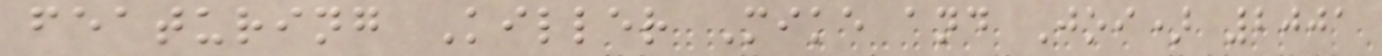featuring Killer Mike and Joi) 2001
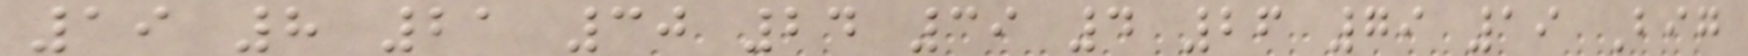19 8 21 30 24 39 4 26 79 19 Big
